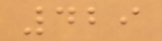429
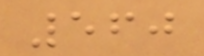560
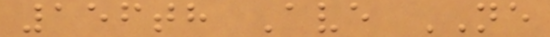156th Ave NE
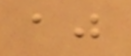aj
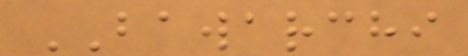BAWARCHI
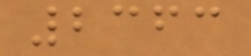2363
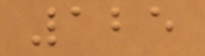125
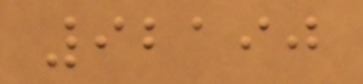92190
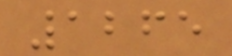1265
